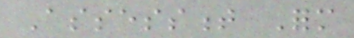Assessment Form
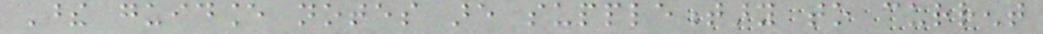These guidance notes are supplementary to current
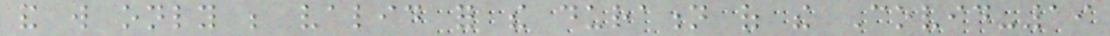and will only be valid for the duration of the Covid-19
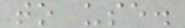to use.
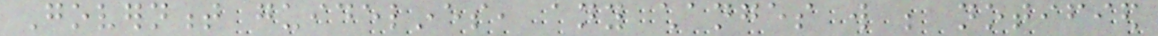Government guidelines, any changes will be notified
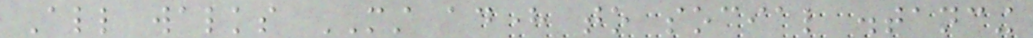All walks MUST adhere to social distancing
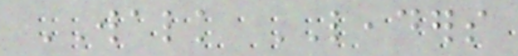WALK LEADERS
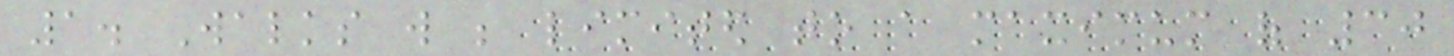1. Walks will be limited to a maximum of 30
